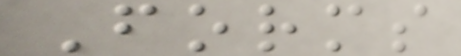Forms
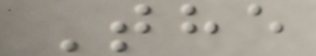The
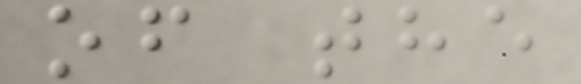of the
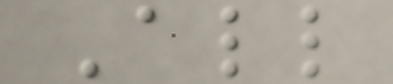All
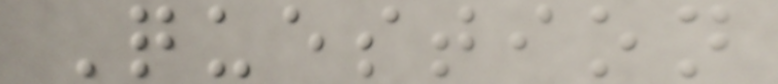Question
